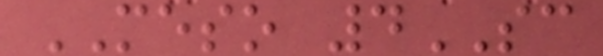MESO 4SC
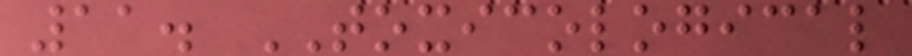11. TOXICOLOGICAL
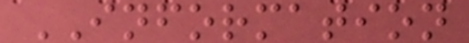INFORMATION
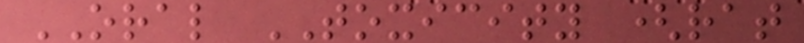ORAL TOXICITY (rat
